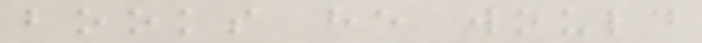books he would
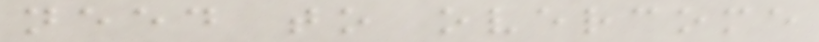need to overcome
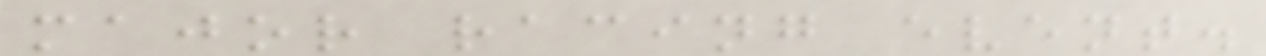major racing event.
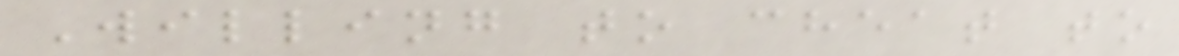Willing to cheat to
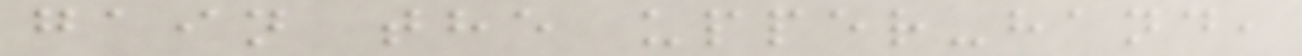gain the upper-hand,
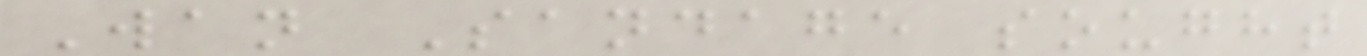Wan Sandage sought
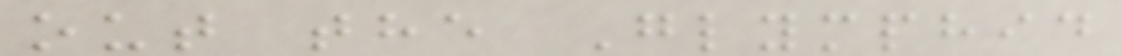out the Glymphid
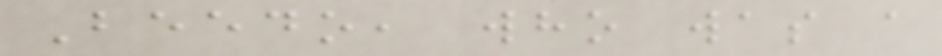Beedo, who was a
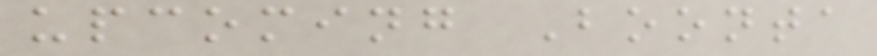upcoming Boonta
